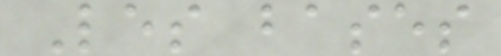Les bases
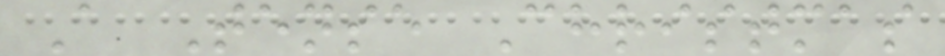A Tense Christmas
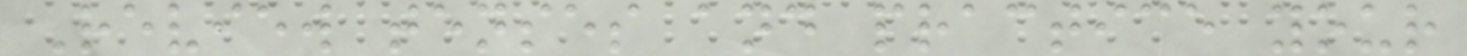Review tenses and practice your
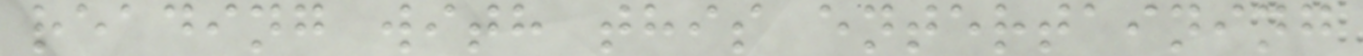reading with this entertaining
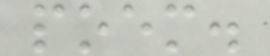poem.
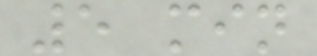5 min
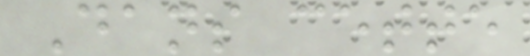Dans cette
